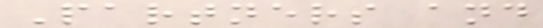Partners and
